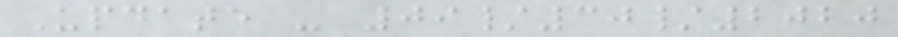Update - 09/30/2020
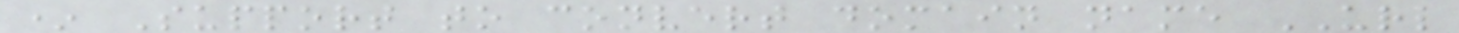* Support to convert domain name URL
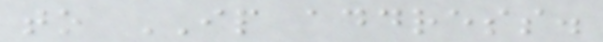to IP address.
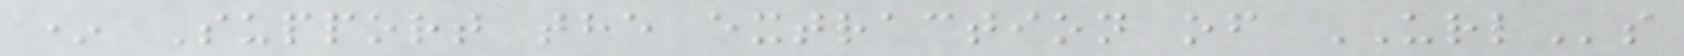* Support the extraction of URLs
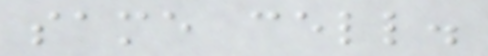same cell.
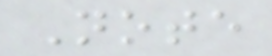Note
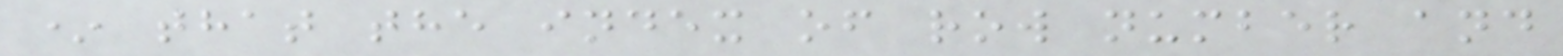* that the index of row number and
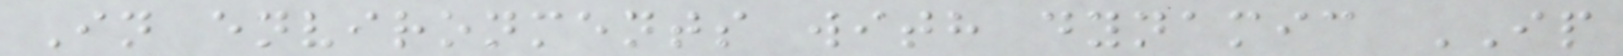In environments with dynamic IP
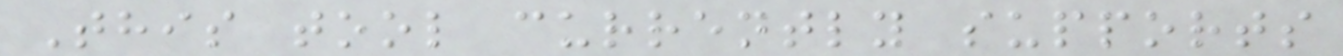This tool currently supports
